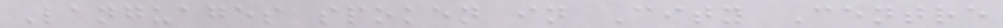Languages spoken in City Centre
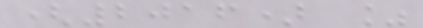(2016) %
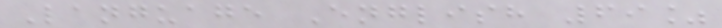Language English 69%
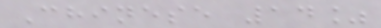Chinese 14%
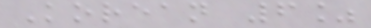Korean 6%
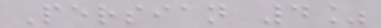Persian 4%
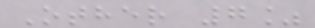Other 7%
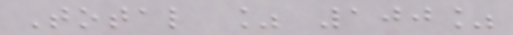Total % 100%
